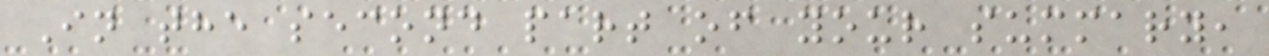In the second part of your summary,
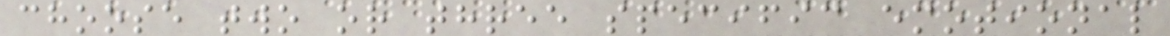choose two or three specific emotional
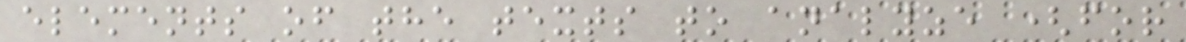elements of the texts to analyze (for
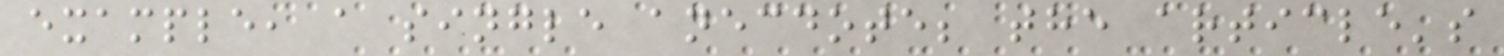example, a single anecdote; the article's
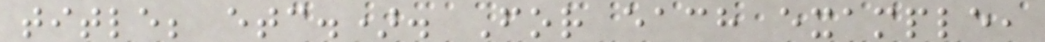title; etc.). For each example,
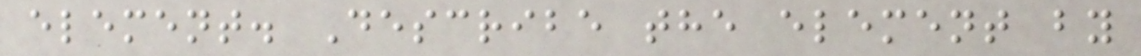element. Describe the element by
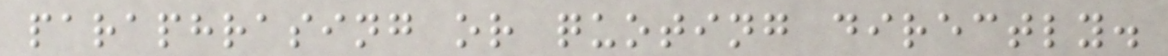paraphrasing or quoting directly.
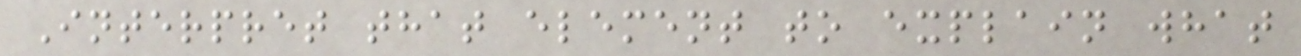Interpret that element to explain what
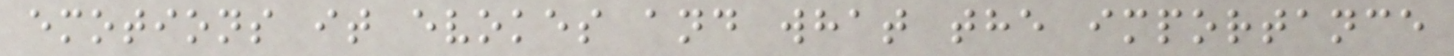emotions it evokes and what the importance
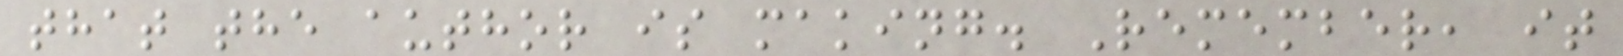that the author is making. Remember, it
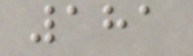181
